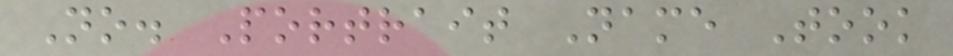No. Portrait Name Took
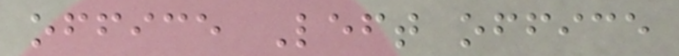office Left office
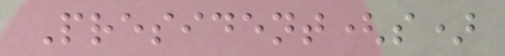President(s)
